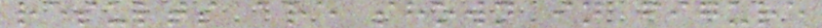results are shown in figure
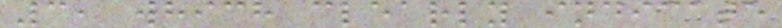3, which clearly indicate
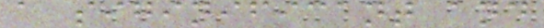a siginificant and
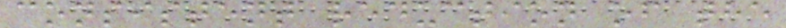consistent reduction of the
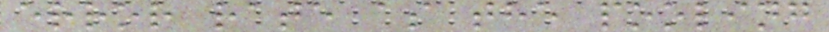error rate as the pooling
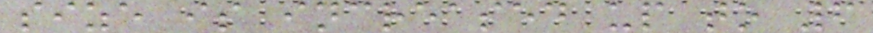size is increased up to 6
